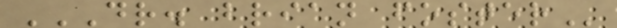DR. BRIAN FOSTER
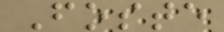Foste
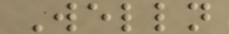Welln
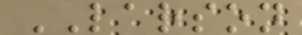LARSON
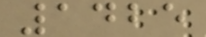1425
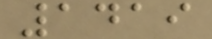1419
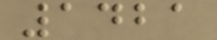1421
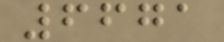6671
